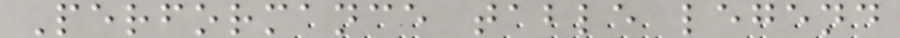Performance table legend
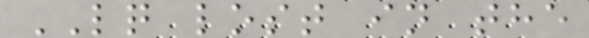LQ lost in the
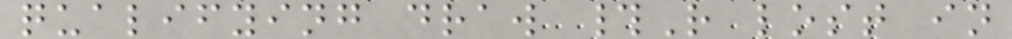qualifying draw #R lost in
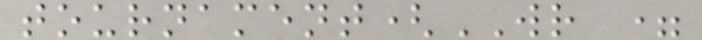tournament(WR =
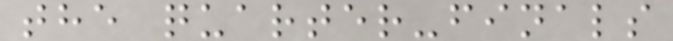the quarter-finals
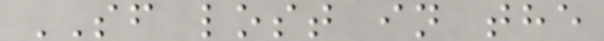SF lost in the
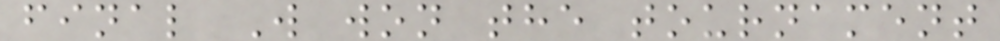final W won the tournament
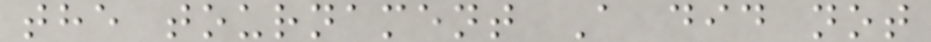the tournament A did not
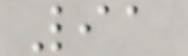91
